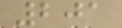201
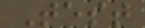Test
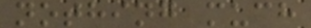nothing much
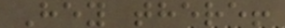Hey there!
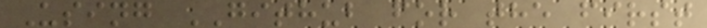Using GITHUB for the first
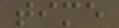time
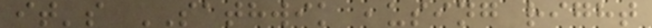it's SATHWIK ,using right
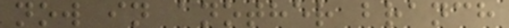now in another branch
